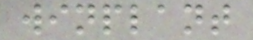winplant
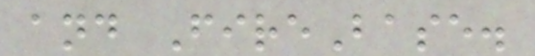and FireBase.
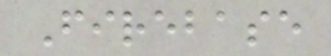Firebase
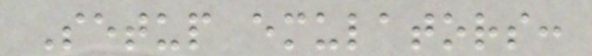Setup emulators:
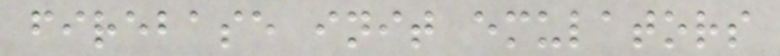firebase init emulators
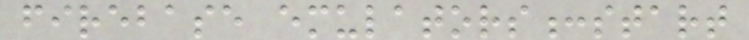firebase emulators:start
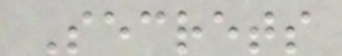Secrets
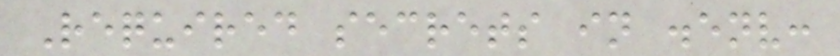Required secrets in .env:
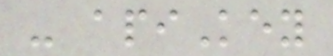- apiKey
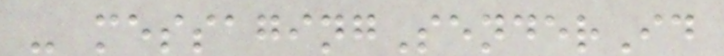- messagingSenderId
